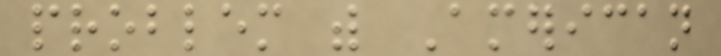problem with American
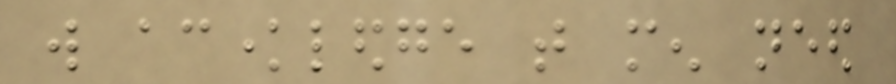will acknowledge that men need
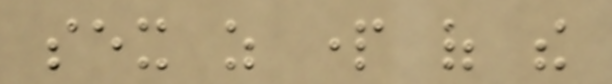sex as part of the
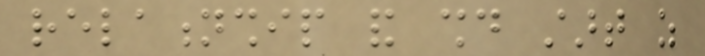relationship and should start as
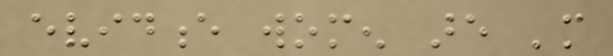evidence women are 'more
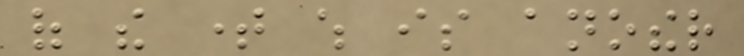of the time which is another
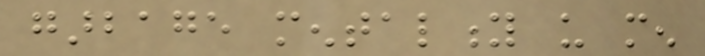garbage mentality us men
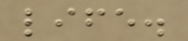life.
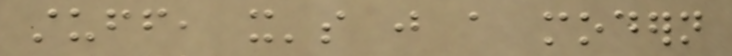stuff, it's just a modern
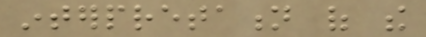interpretation of the
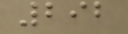292
